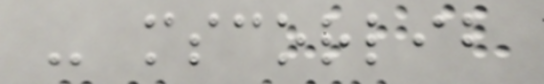- mscorlib
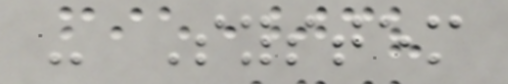- System
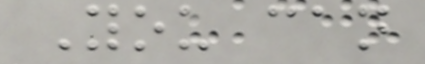You can
